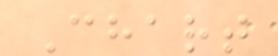Chart
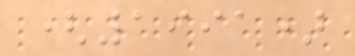(1991)
